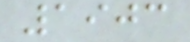1903
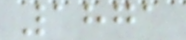1871
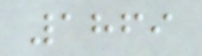1869
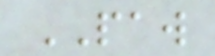PAW
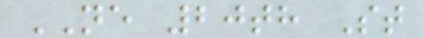NE 20th St
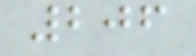206
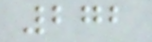272
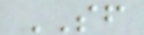SF
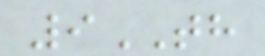9TH
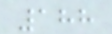188
